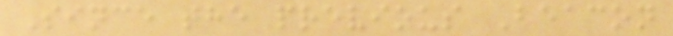Since the previous Beacon
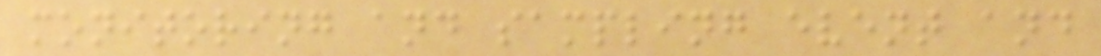monitoring and sampling event and
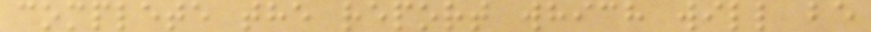complete the report which will be
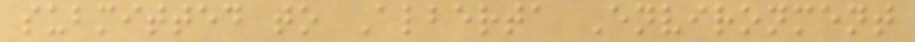submitted to Alberta Environment
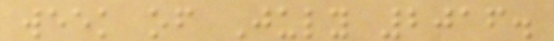week of July 2016.
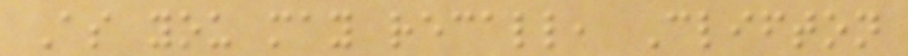As you may recall, Clifton
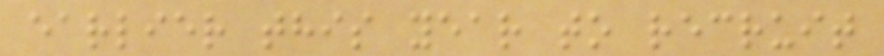earlier this year to recruit
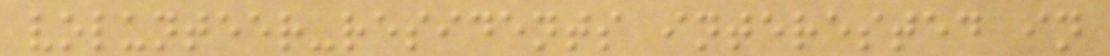volunteer-residents interested in
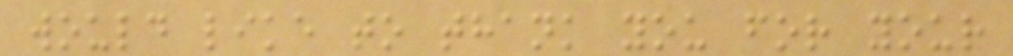would like to thank you for your
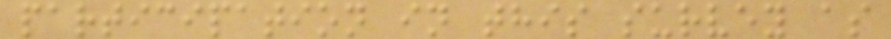participation in this survey as
